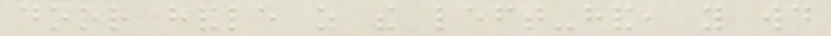door handle as the left-hand, you would
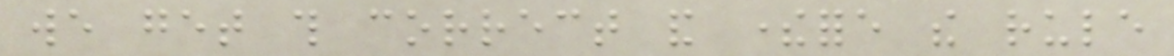we get this correct and therefore the rule
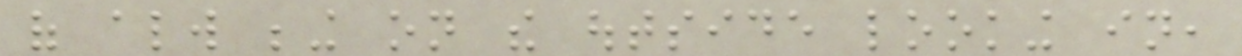of always being on the outside looking in,
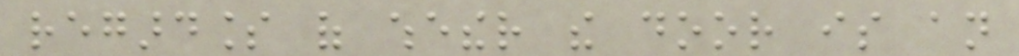regardless of whether the door is an
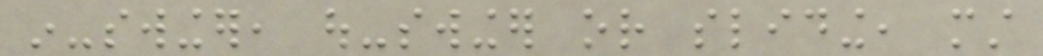in-swinger, out-swinger or sliding, must
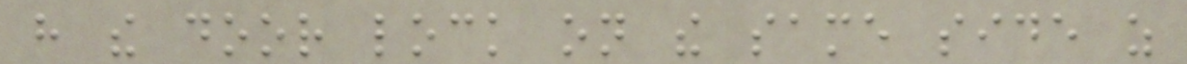have the door lock on the same side as
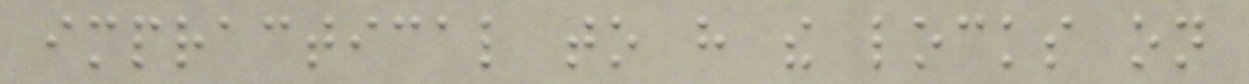impractical to have the locks on
